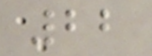22
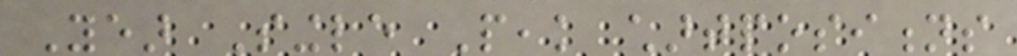Year Single Peak chartpositions
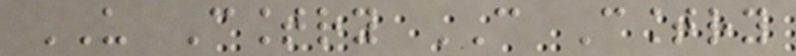US Country CAN Country
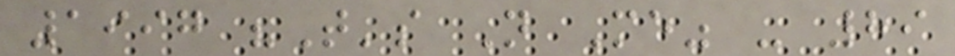1997 "That's Not Me" - 89
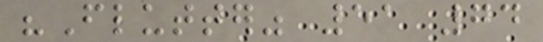"Flutter" 51 74
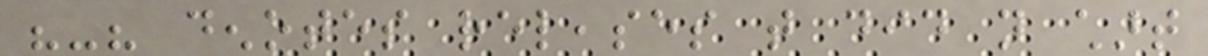"-" denotes releases that did not chart
